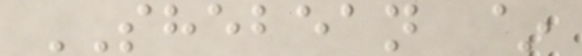SHEBEAN ~
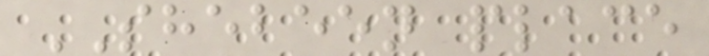SHEBEEN place
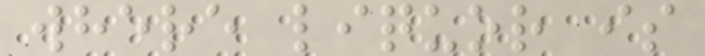where liquor is
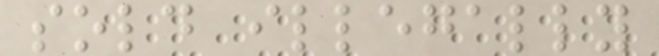sold illegally
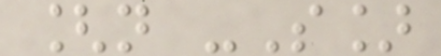[n -S]
